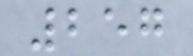257
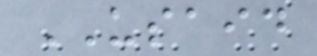USAID
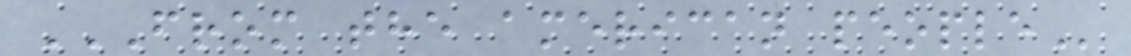FROM THE AMERICAN PEOPLE
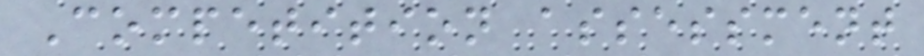Competition assessment
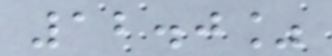12.0%
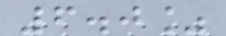6.0%
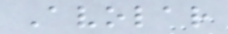Avolar
